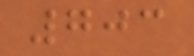703
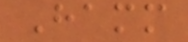Hamm
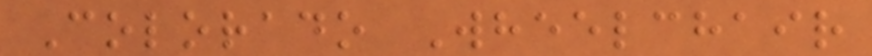Colorado Wheelchair
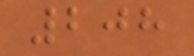208
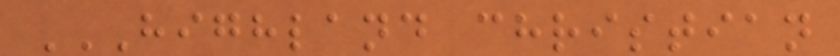HIGHLAND CHRISTIAN
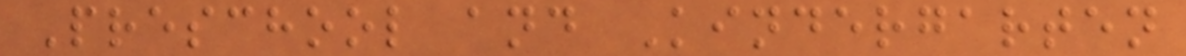Preschool and Kindergarten
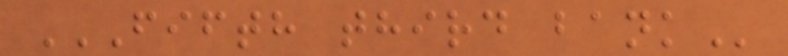FIFTH THIRD BANK
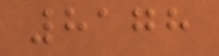8178
